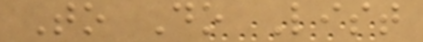To Do List
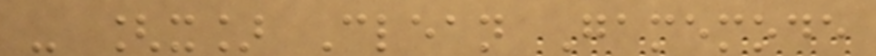- [x] Clean Gamemode
